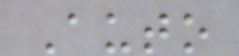Auto
